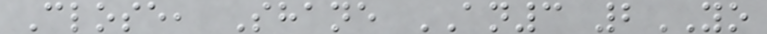Close, Shane AN3 2YO
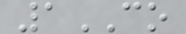1CO
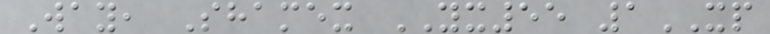Way, Shamex YX55 1XP
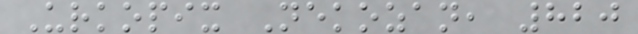Urkopix Nekozan, 820
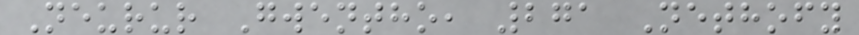Neurur Gwentho, 271 Nethofy
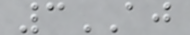3AJ
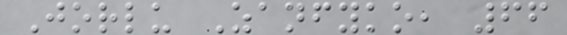Jorlu Zanfyko, 66
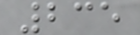235
